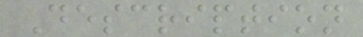Description
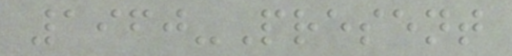1960-Present
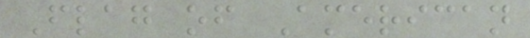Flag of American
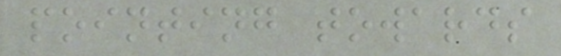pointing towards
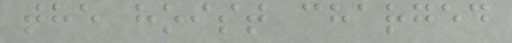the hoist charged
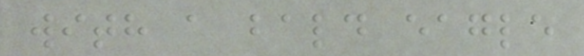with a bald eagle
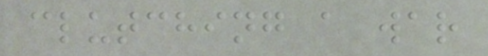clutching a war
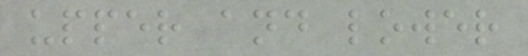upper and lower
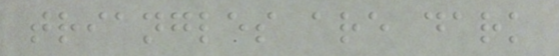triangles are dark
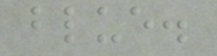blue.
